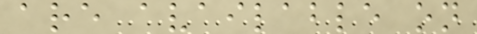are available on
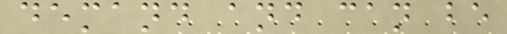demand and can be
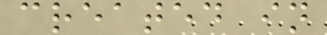created in
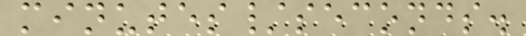minutes/seconds.
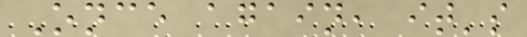Once again, it's
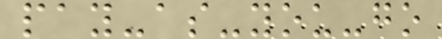pay-as-you-go
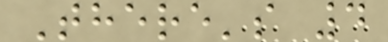There's 4
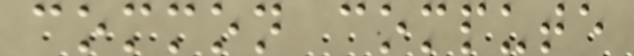common compute
